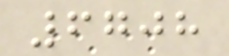6708
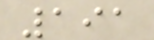191
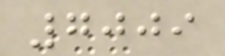7009
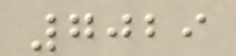7029
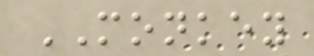MONKEY
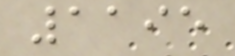1195
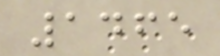1465
